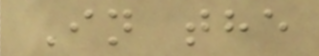In the
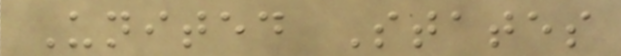United States
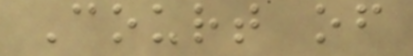Court of
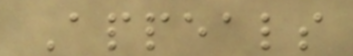Appeals
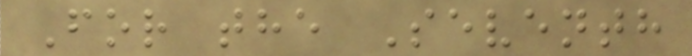For the Seventh
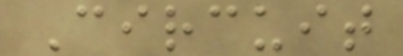Circuit
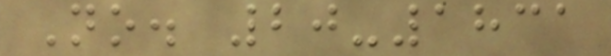No. 20-1831
